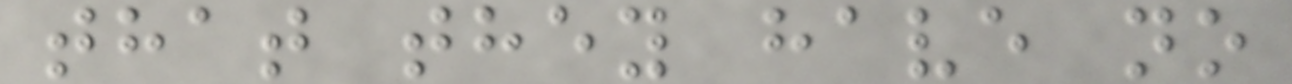that they have no
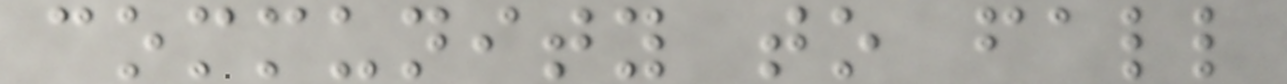community to fall
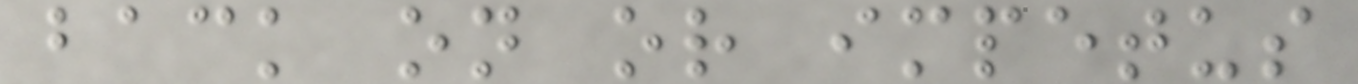back on or impetus
